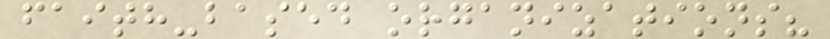faith-based organizations?
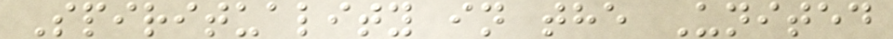Spirituality in the United
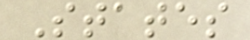States
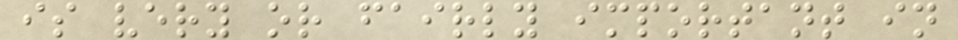is very or fairly important in
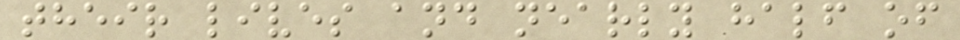their lives and nearly half of
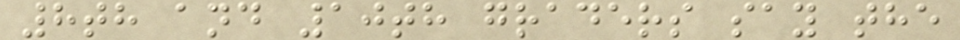8th and 10th graders say the
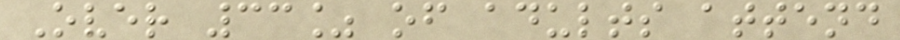Over 33% of adults attend
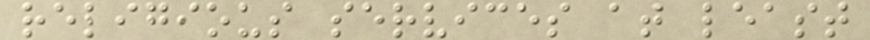religious services at least
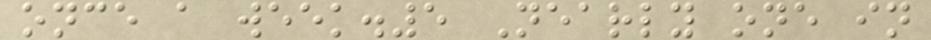once a week.5 Nearly one in
